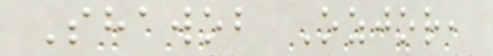Shawob Ozjor,
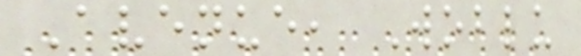Avenue, Woblu
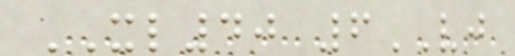XL40 6VJ
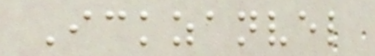Ickzanvel
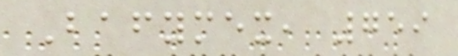Bafymex, 759
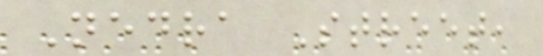Nedra Street,
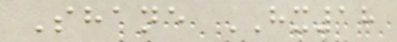Shane HX18
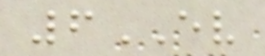6EV
